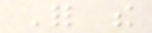For the
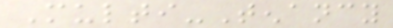Multi-Tenancy
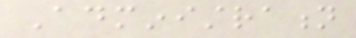Administration
